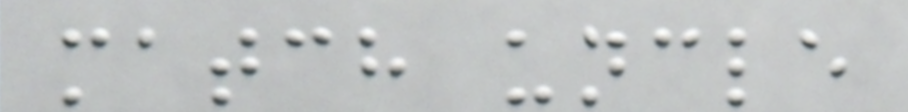match uncle
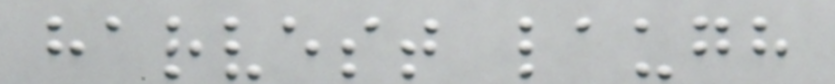harvest laugh
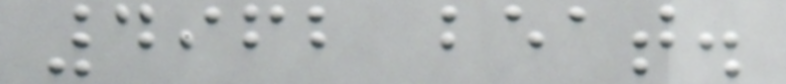4962 beat.
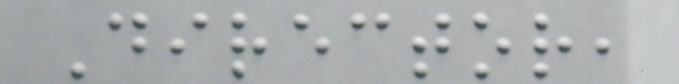Director,
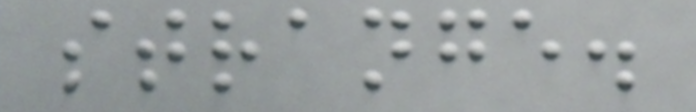strange.
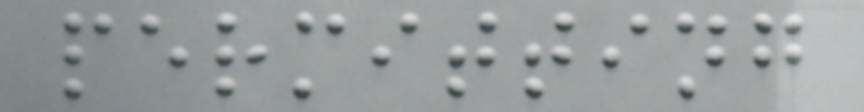permitting
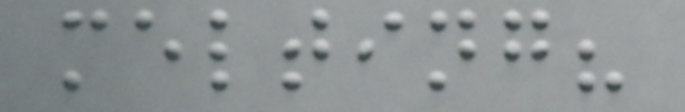melting?
